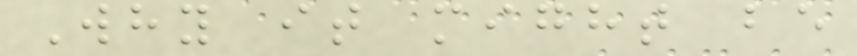Why it might be
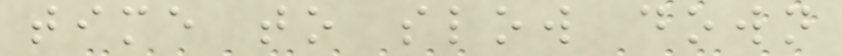time to slow down
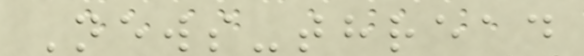News-thread
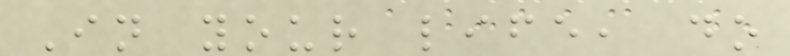In your life, do
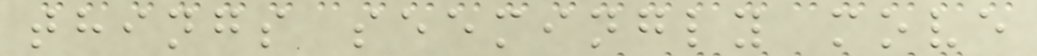things seemingly move
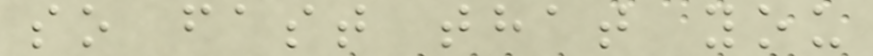so fast that you
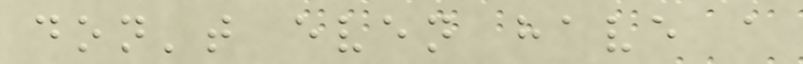don't even have a
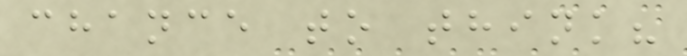chance to think?
